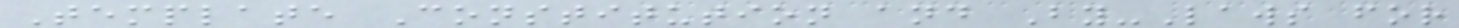Template Constitution and By-Laws for
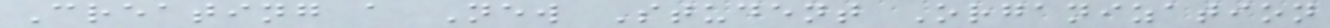Creating a New Student Organization
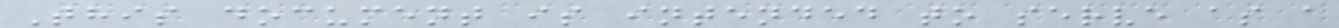This document is intended to serve as a
